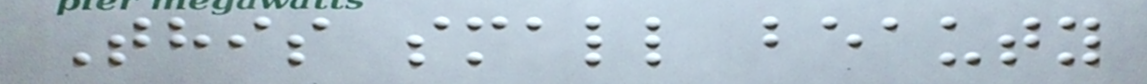This small beauty
